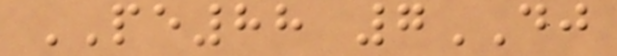PE88 7DJ
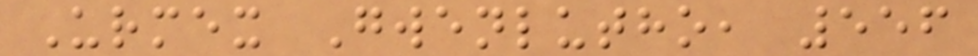Urmex Gwenlutho, 556
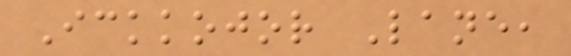Ickkojor Lane,
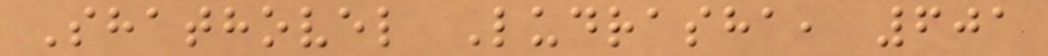Shathovel Ludrasha, 601
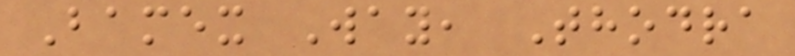Bamex Way, Thodra
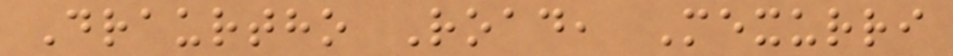Draurtho Road, Mexurri
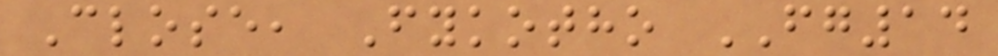Close, Fykotho FG14
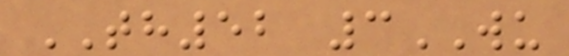TH52 3WU
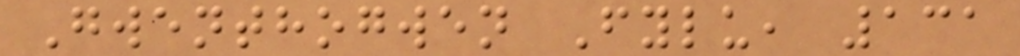Gwenthogwen Fylu, 131
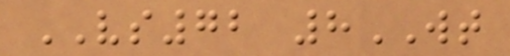VS72 8WT
